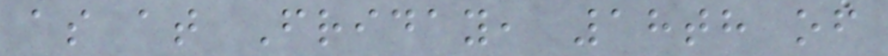as at Friday, 18th of
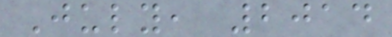July, 2014
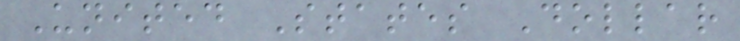United States Dollar
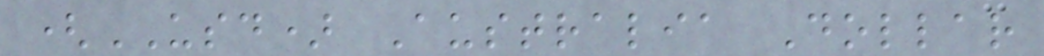(USD) Australia Dollar
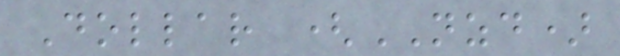Dollar (NZD)
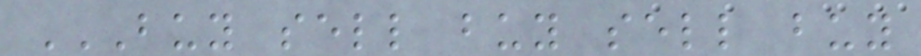BUY SELL BUY SELL BUY
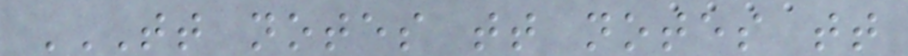TT NOTES TT NOTES TT
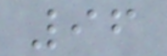96
